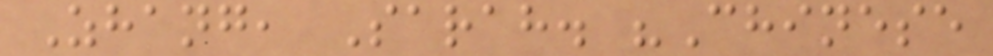Zhang, Sarah. "Chinese
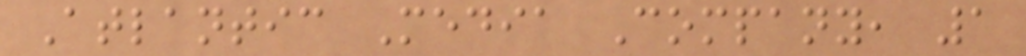Atlantic Media Company, 1
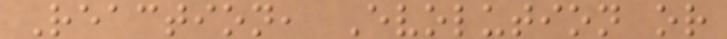Reaction, Evolution or
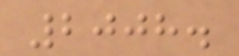2008.
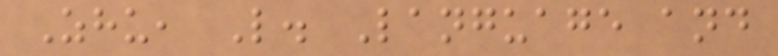Zhu, L. Language and
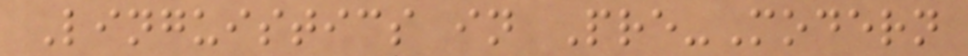Linguistics in Pre-Modern
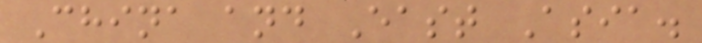China and East Asia.
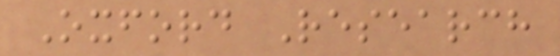Oxford Research
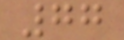77
